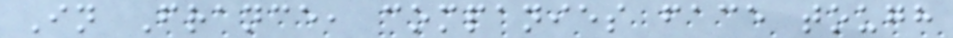In France, companies face tough
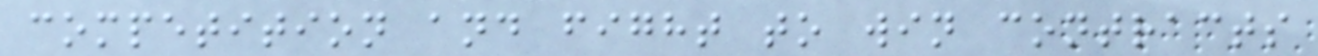competition and fight to win contracts
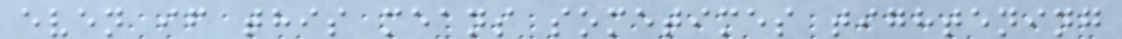even if this means sometimes tightening
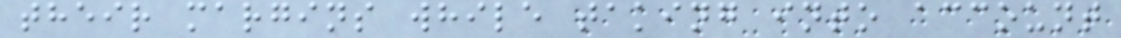their margins while taking into account
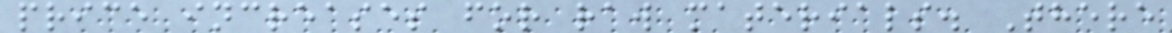price increases for raw materials. There
